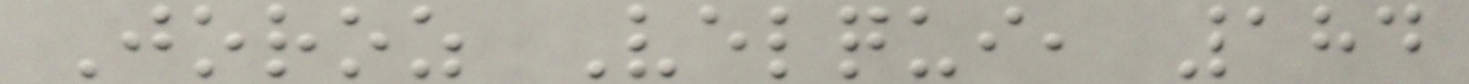Joroz Velqui, 184
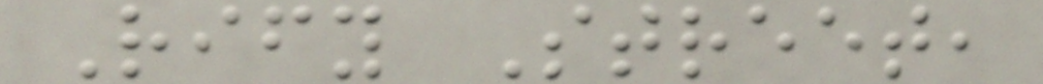Rify Street,
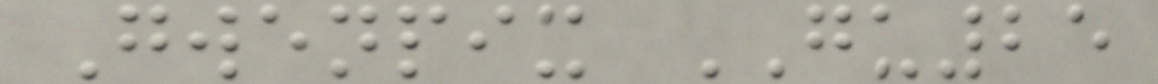Gwenpix GU25
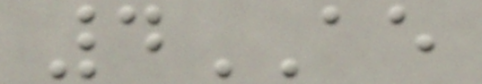4AE
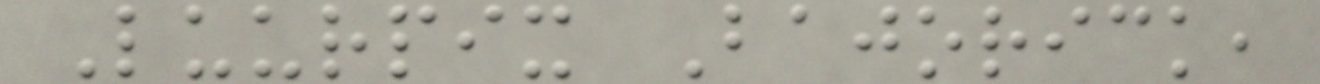Luurpix Bajorick,
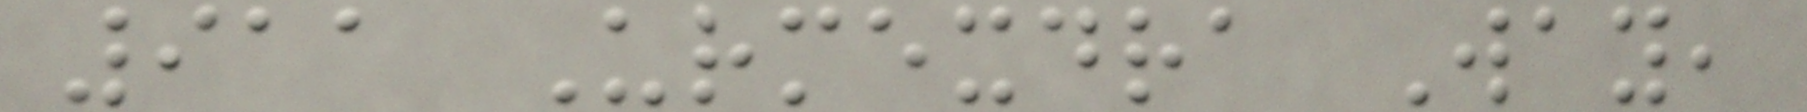911 Urmexdra Way,
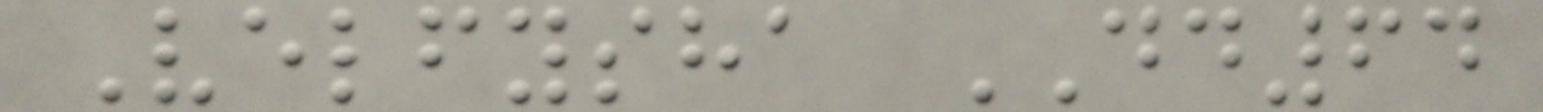Velfysha DD64
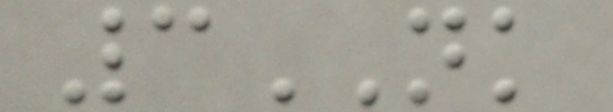3NK
